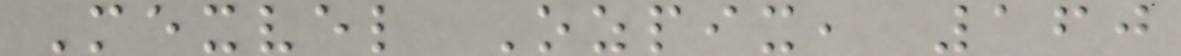Mexvel Ozpix, 160
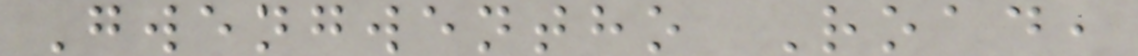Gwengwentho Road,
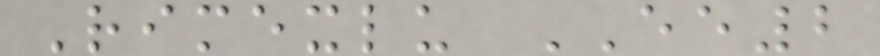Rimexlu EE2
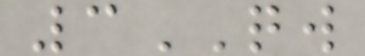3QW
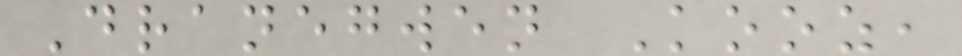Dranegwen Kooz,
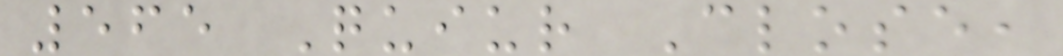565 Quiur Close,
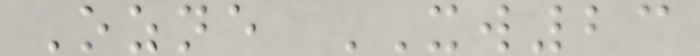Ozne XW23
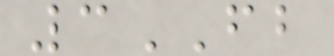3FB
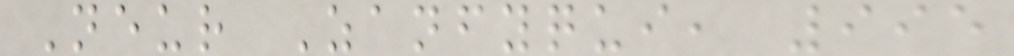Neur Zanfyqui, 995
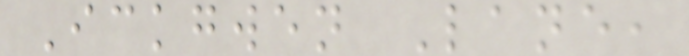Ickgwen Lane,
